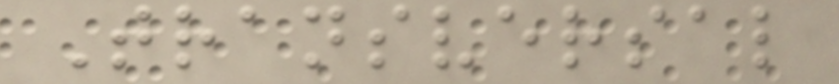Transversal
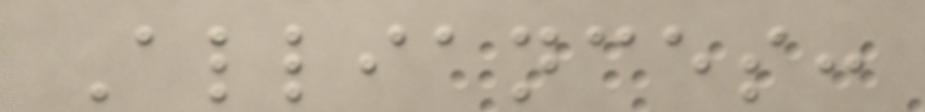Alliances:
